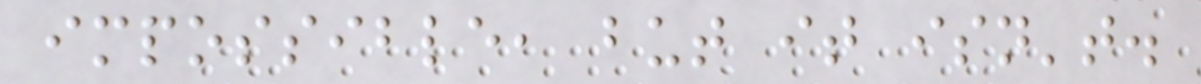impossible, but it isn't.
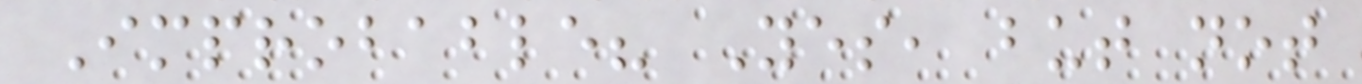Improbable? Yes, but not
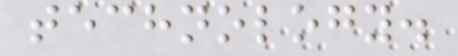technology.
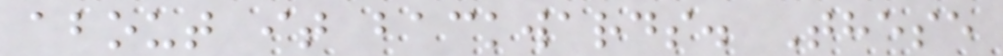about it backwards. These
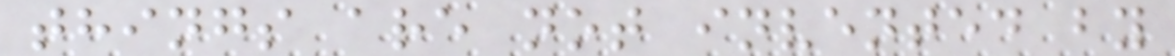things are not invented by
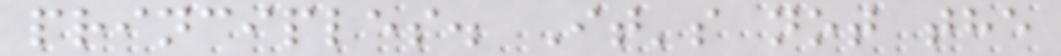principles. It's not the
